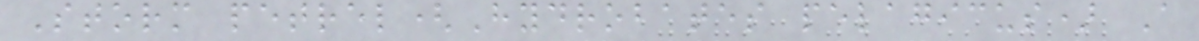Storm petrel(Hydrobates pelagicus) A
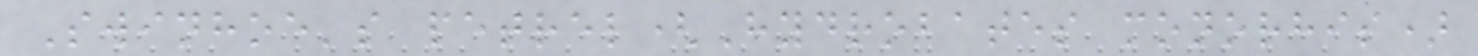Swinhoe's petrel(Hydrobates monorhis)
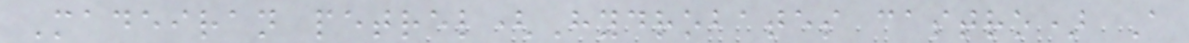Madeiran petrel(Hydrobates castro) A
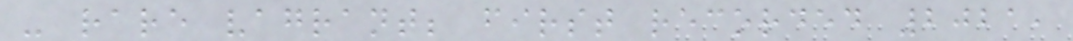- rare vagrant; first recorded 2021,
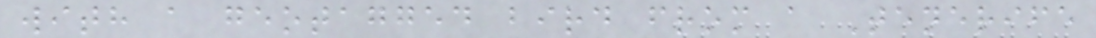with a geotagged bird from a Tenerife
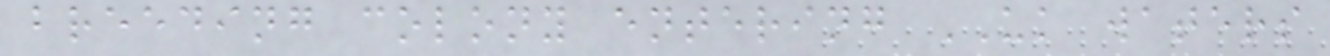breeding colony entering UK waters
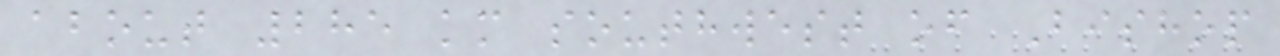about 285 km southwest of Bishop
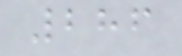286
